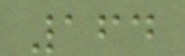164
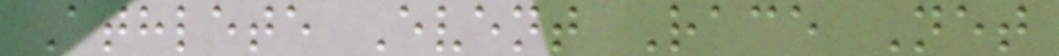Athlete Event Race Net
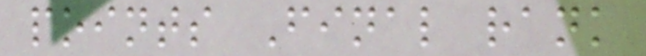points Final rank
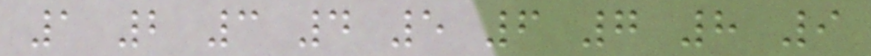1 2 3 4 5 6 7 8 9
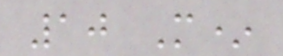10 M*
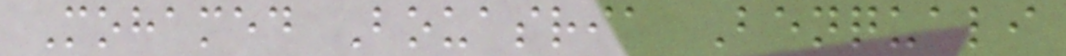Mohamed Bouasria Benquali
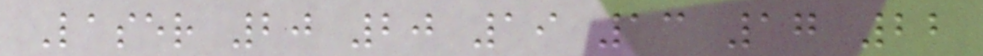Laser 20 20 19 13 17 22
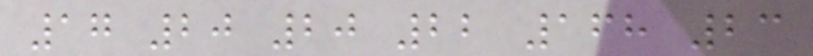17 20 20 22 168 23
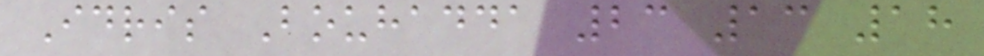Idris Bouhadda 23 13 18
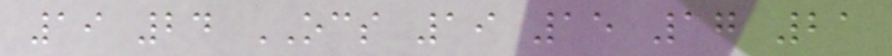19 24 OCS 19 15 17 21
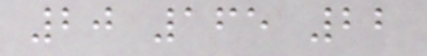20 165 22
